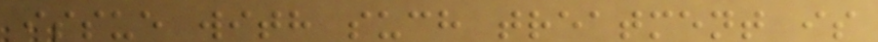issue with such treatment is
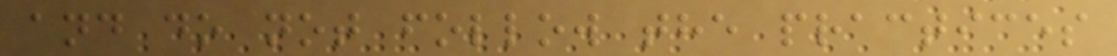and do not follow the practices
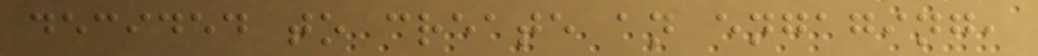decided to create an engaging,
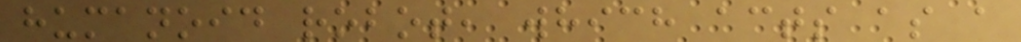humanoid robot, which acts as a
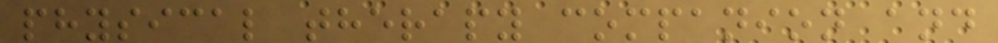physical therapy companion and
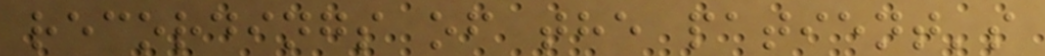recordings of the patient's
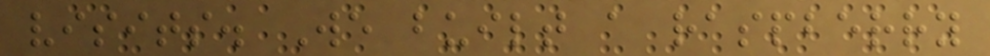visits. We built a raspberry
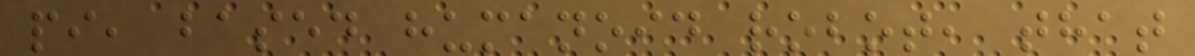pi, based humanoid robot, that
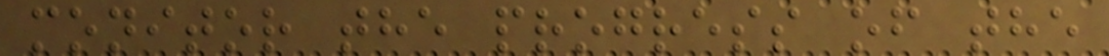monitor the progress of the
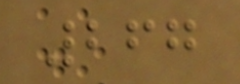267
